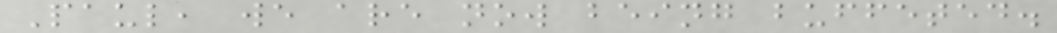Paul, we are now being buffeted.
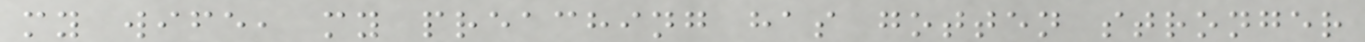my wife, my preaching has gotten stronger
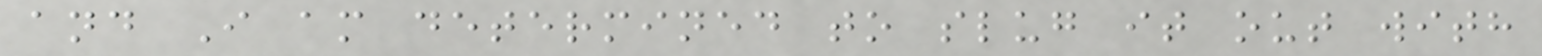and I am determined to slug it out with
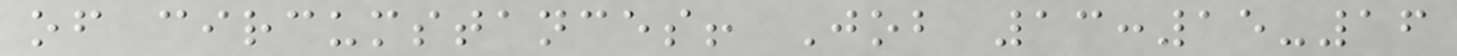of circumstances! Job 13:15-16
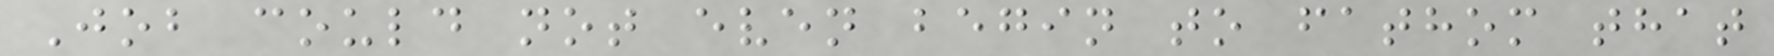Job could not even begin to fathom that
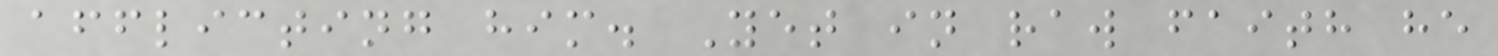afflicting him. Yet in raw faith he
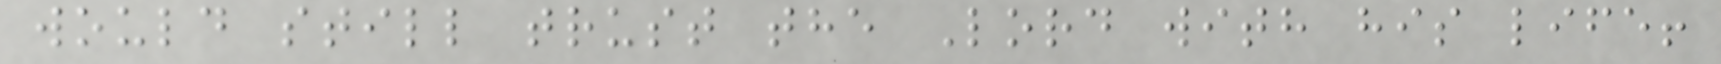would still trust the Lord with his life!
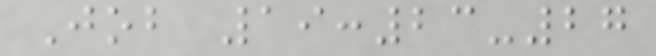Job 19:23-27
